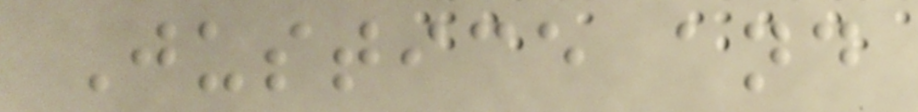Justice and
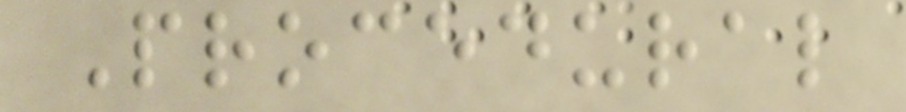Procedural
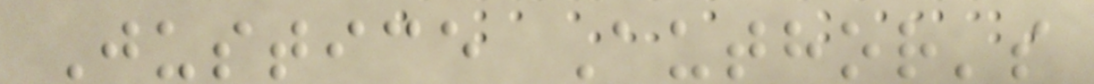Justice Author's
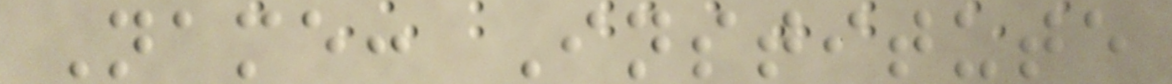Name: Institute
